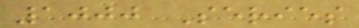1000 Series
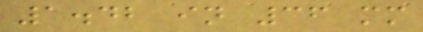1.42 in 36 mm
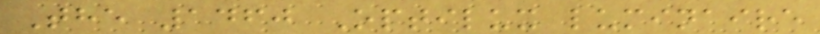The 1460 Optilux luminaire
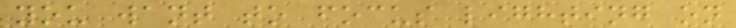you want to focus lighting on
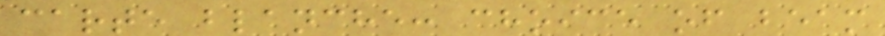carte blanche: choice of beam
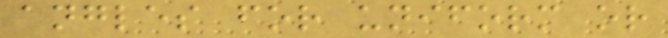angles for uniform or
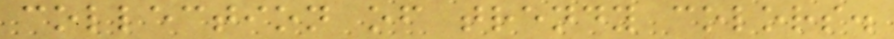collection of trendy colors.
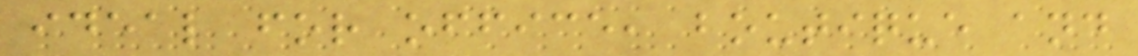ideal for office, boutique and
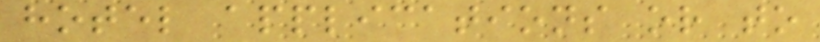hotel applications or to
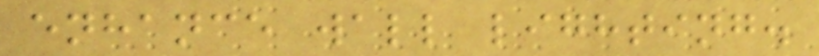enhance wall lighting.
